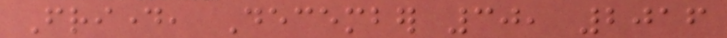Friday, December 30, 2016
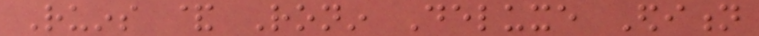Ruins & Ronin Deluxe Edition
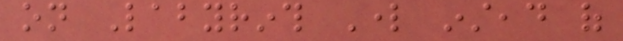on Labyrinth Lord instead of
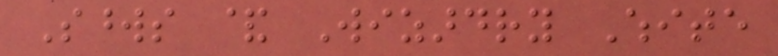Swords & Wizardry White
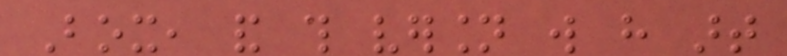Box, and this version will have art
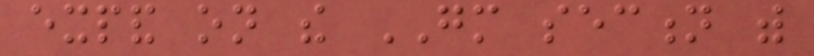expand on the GM section with
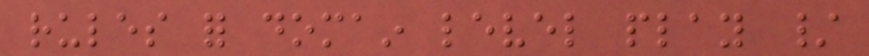rules for domain level play /
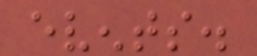events.
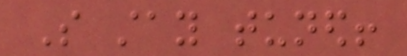So stay tuned!
